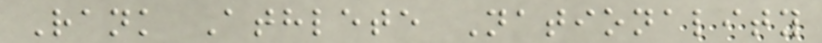Rank Athlete Nationality
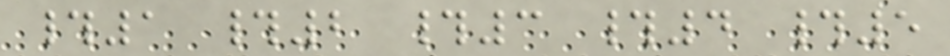#1 #2 #3 #4 #5
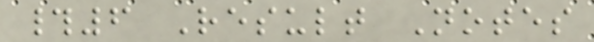#6 Result Notes
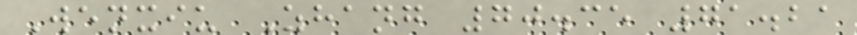Wenxiu Zhang 70.35 71.21
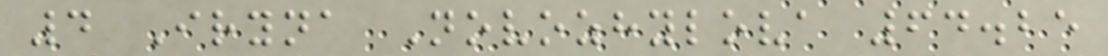4 Iryna Novozhylova 64.25
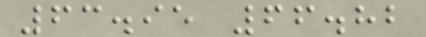63.95 66.82
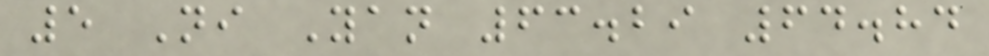5 Ni Yan 63.29 64.84
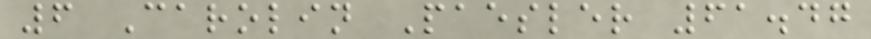6 Carolin Paesler 61.47
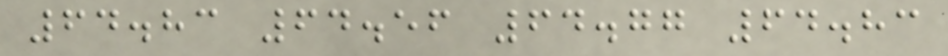64.83 64.56 64.77 64.83
